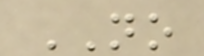NO
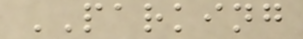PARKING
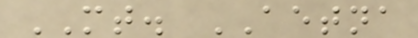MT. AETNA
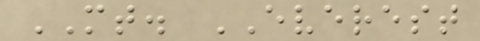MT. EVEREST
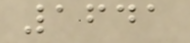1641
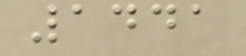1441
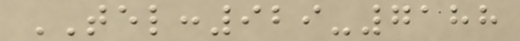TEL:929-7188
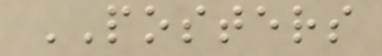POSTERS
